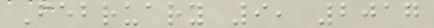February 9, 2017
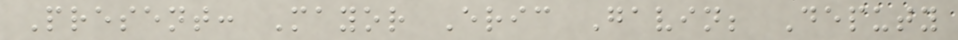Present: Mayor Eric Gavin; Deputy
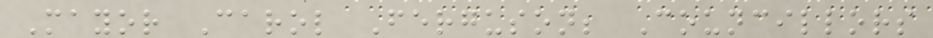Mayor Carol Ferguson; Councillors
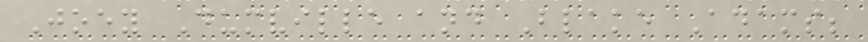Joey Dumville and Blake Adams;
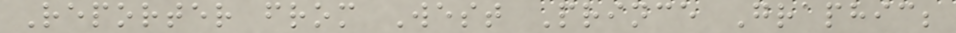Reporter from West Prince Graphic;
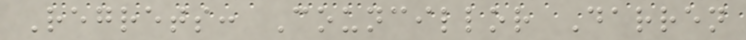Regrets: Councillor Darren
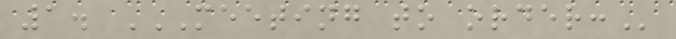1. MEETING TO ORDER:
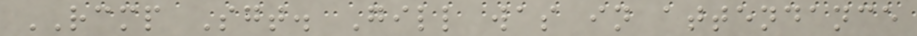RCMP Sgt. Gill was in attendance
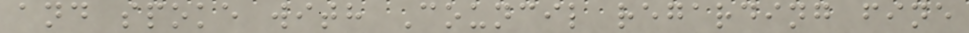and spoke with Council regarding fine
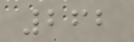262
